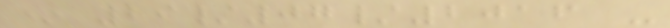* 29/07/2016 -
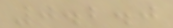0.2.0
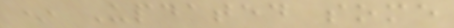* Updated some
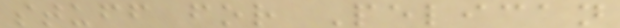stuff for Pelican
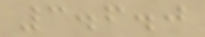3.6.0
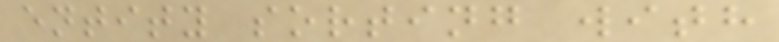entity sorting with
